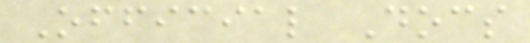Official Docs
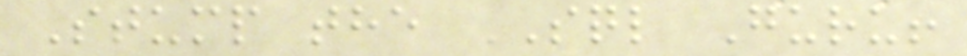Stump the SQL Guru!
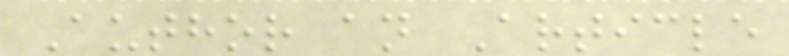Author an Article
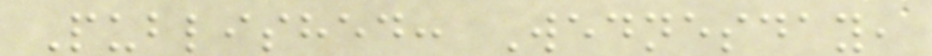Published: Wednesday,
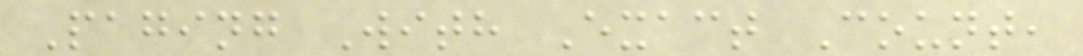Paging With Exact Count,
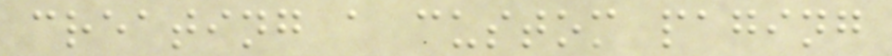creating a custom paging
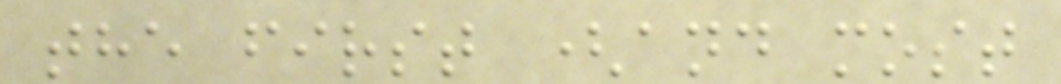the first (and most
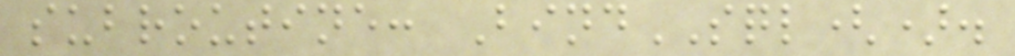subroutine: BindSQL().
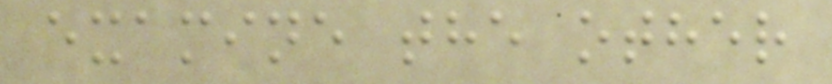examine the other
